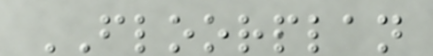FLOORPLAN
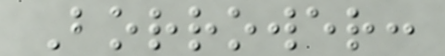Borrower:
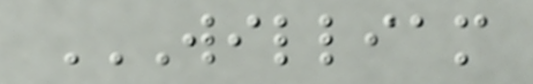WILLIAM
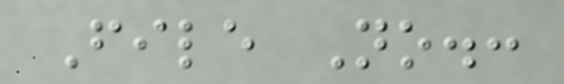File No.:
